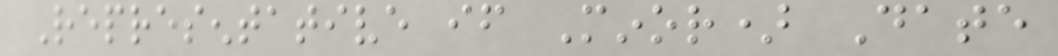Representative if Minor) Date
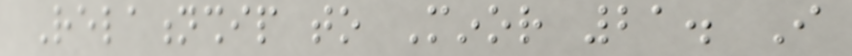Relationship to Minor 21. I
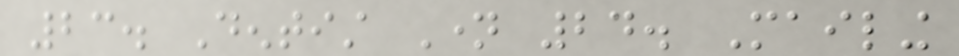23. Dentist Name 24. Mailing
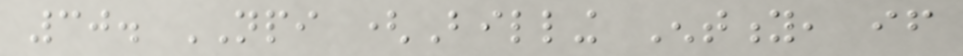30. NPI (Billing Entity, if
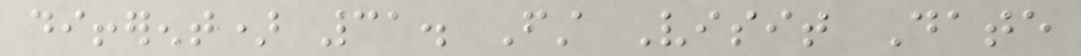different) 31. First Visit Date
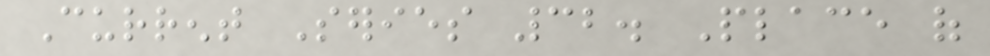Current Series 32. Place of
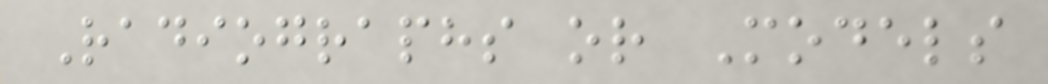Radiographs or Models
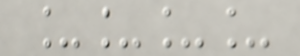____
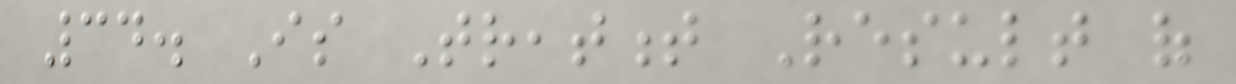34. Is Treatment Result of
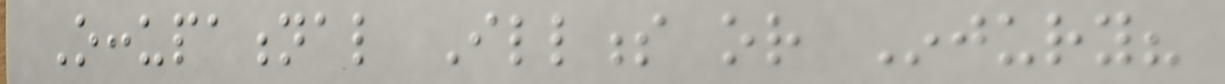Occupational Illness or Injury?
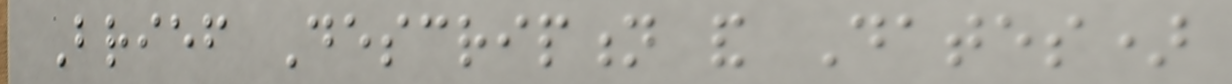Brief Description and Dates)
